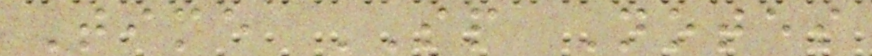Time SP Notes
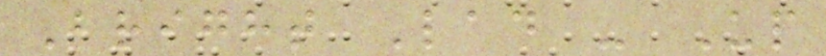Bright Lad - Up
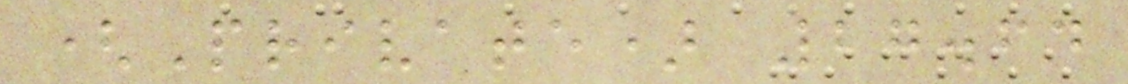(Private) 27.64
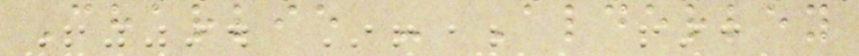Charlie - Alderley
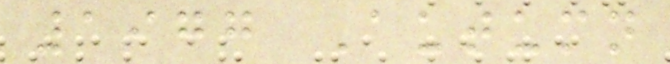1977 Autumn
